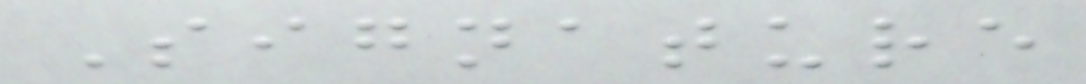Signature
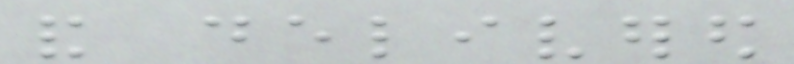and delivered
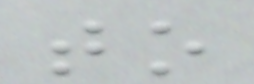to
